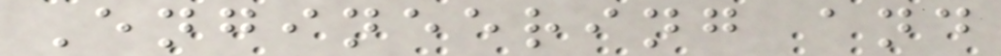Engineering and
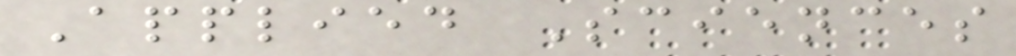Applied Sciences
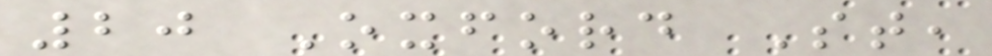20 Oxford St,
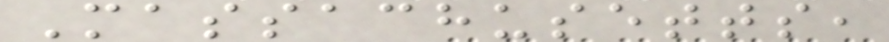Massachusetts,
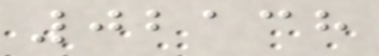02138
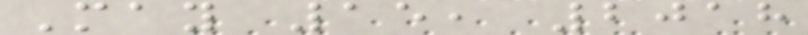May 15, 2018
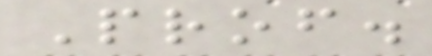Prof.
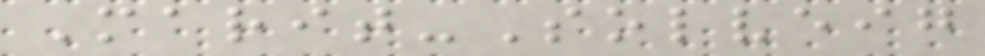Marit-Solveig
